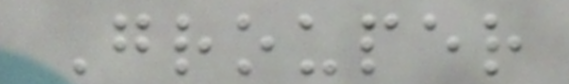Grouper
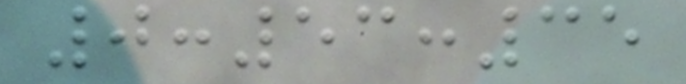0:53:35
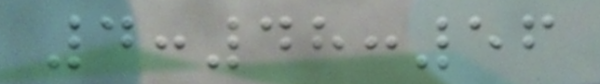4:48:56
